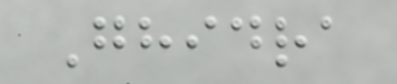Ghidra
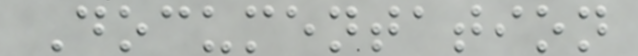Documentation
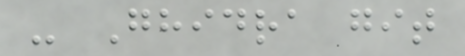- Ghidra git
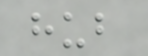hub
